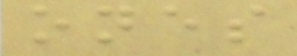ones
